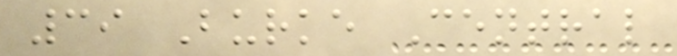39 Burke Central
